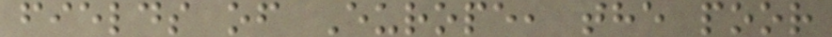fields of Europe, the poor
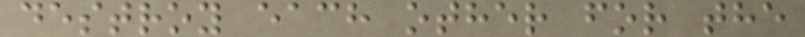destroy each other for the
